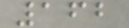162
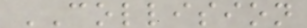COLLISION
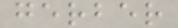gerber
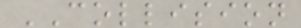COLLISION
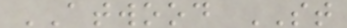ATWOOD ST
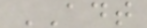ADT
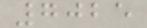7025
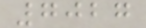7027
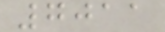7011
